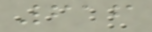616
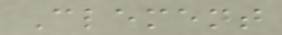Clement
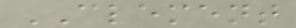CLEMENT
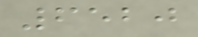6520
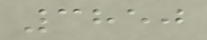3850
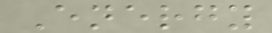Energy
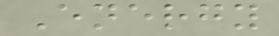Energy
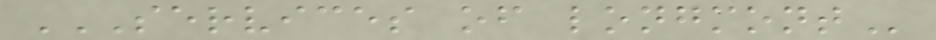SERVICES OF LONGMONT
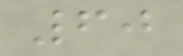60
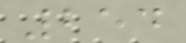254
